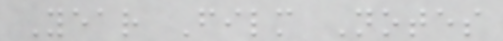Year Film Notes
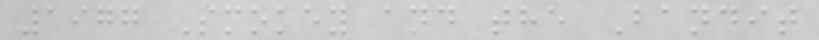1977 Smokey and the Bandit
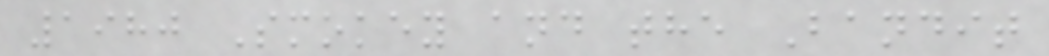1980 Smokey and the Bandit
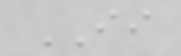II
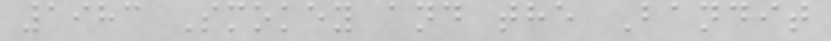1983 Smokey and the Bandit
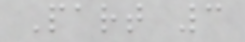Part 3
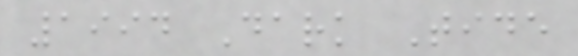1994 Dark Tide
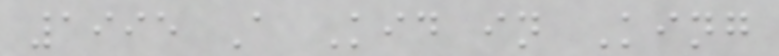1995 A Kid in King
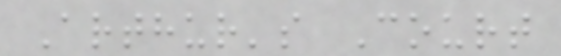Arthur's Court
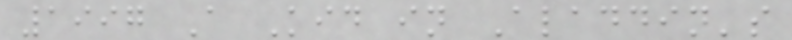1997 A Kid in Aladdin's
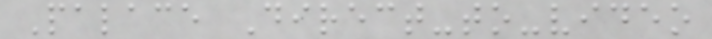Palace Direct-to-video
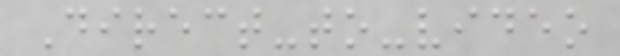Direct-to-video
